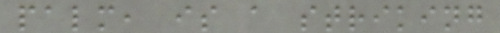palm, is a striking
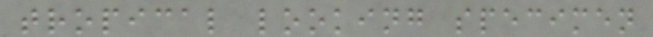tropical looking specimen
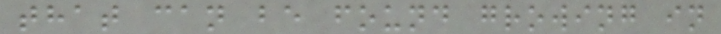that can be found growing in
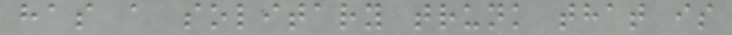has a solitary trunk that is
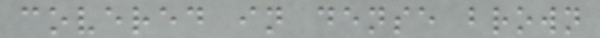covered in dense brown
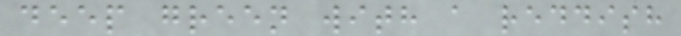deep green with a reddish
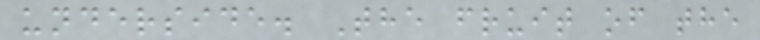underside. The fruit of the
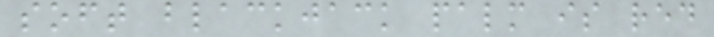soft blackjack palm is red
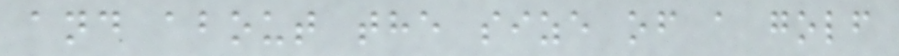and about the size of a golf
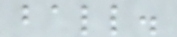ball.
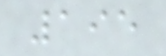195
